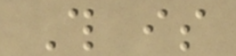This is
